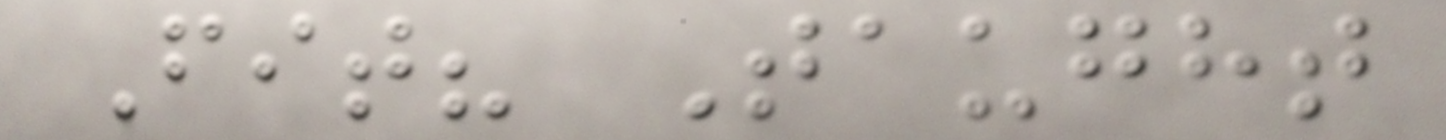Fit? Taught
